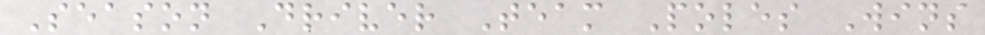Season Driver Team Poles Wins
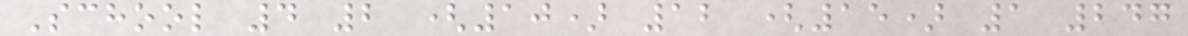School 4 2 (10) 12 (15) 1 247
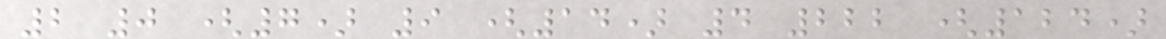2 0 (7) 9 (14) 4 222 (124)
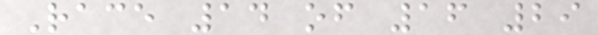Race 14 of 16 29
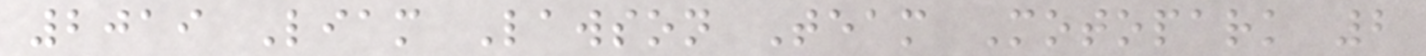2019 Liam Lawson Team Motopark 2
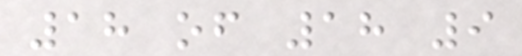18 of 18 9
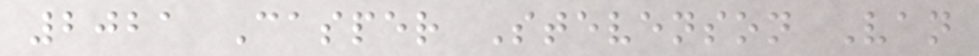2021 Casper Stevenson Van
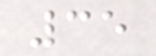35
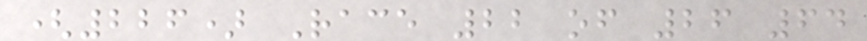(226) Race 22 of 26 64
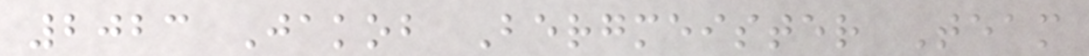2023 Jakob Bergmeister Team
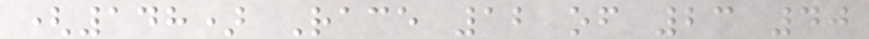(148) Race 12 of 23 40
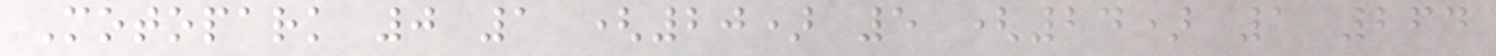Motopark 0 1 (20) 5 (24) 1 264
